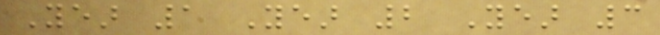Year 1 Year 2 Year 3
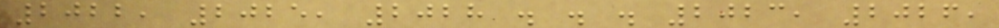2022, 2025, 2028 . . . 2023, 2026,
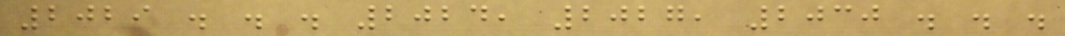2029 . . . 2024, 2027, 2030 . . .
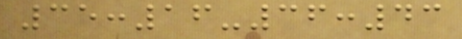35:16-36:43
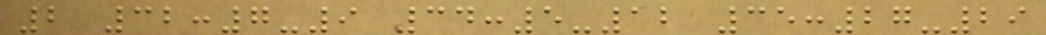2 32:7-9 34:5-12 35:27-29
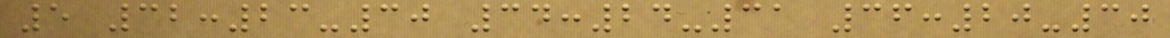5 32:23-30 34:24-31 36:20-30
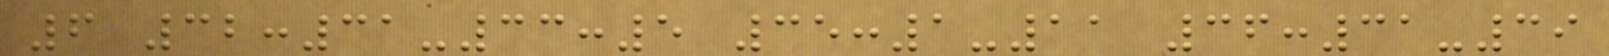6 32:31-33:5 35:1-11 36:31-39
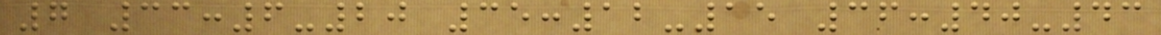7 33:6-20 35:12-15 36:40-43
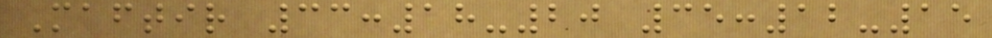Maftir 33:18-20 35:12-15
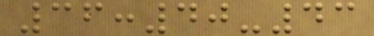36:40-43
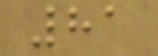81
